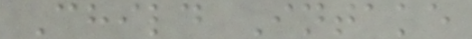Child Intake
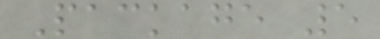Package 5
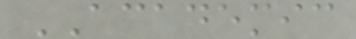ACADEMIC
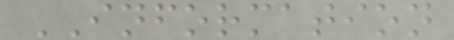INFORMATION
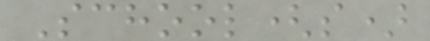School(s)
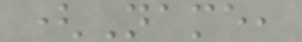(Name,
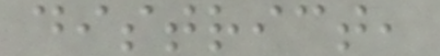district,
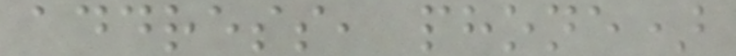address, phone)
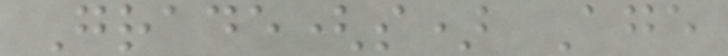Grade(s) Age
